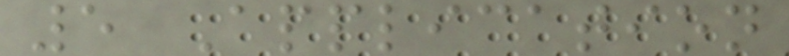5 Application
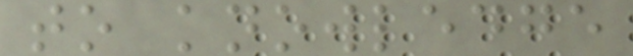to knowledge
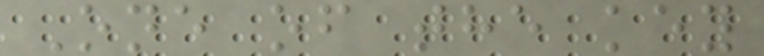One of the key
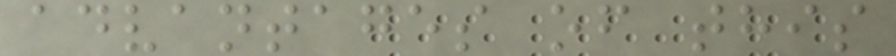advantages of this
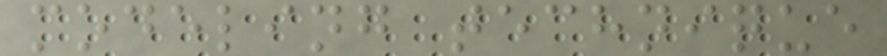modeling technique
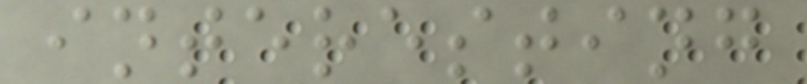interesting
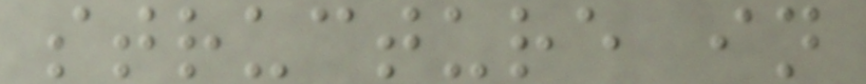structure in
